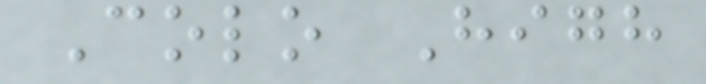Colo High
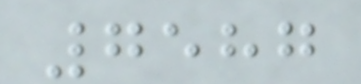7587
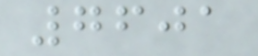7601
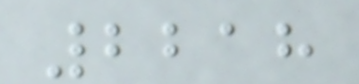2218
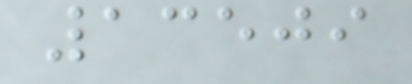13509
